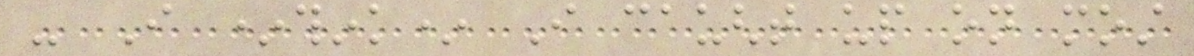- I *think* I caught up on most
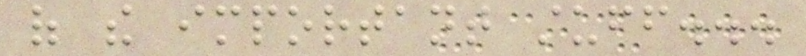of the important stuff...
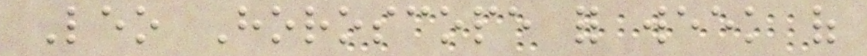Leo Horoscope for week of
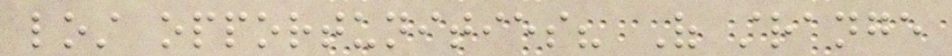lost opportunities? Of strange
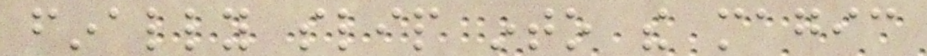finally slip into the magic
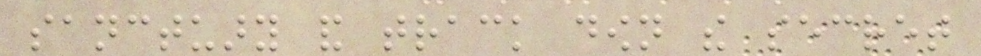sanctuary and track down the secret
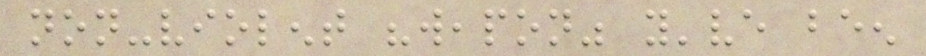non-violent "weapon" you've been
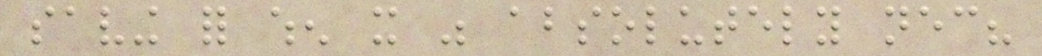saving for when it was absolutely necessary?
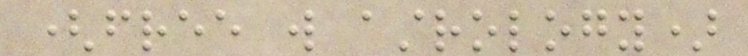(free will astrology)
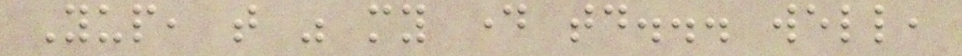Yup, that was my day today... well,
